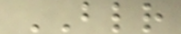BLR
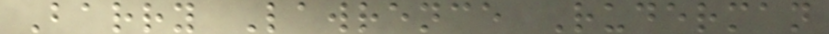Barry Lawrence Ruderman
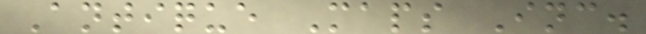Antique Maps Inc.
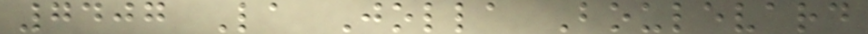7407 La Jolla Boulevard
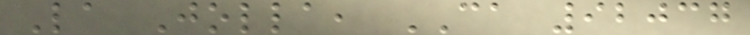La Jolla, CA 92037
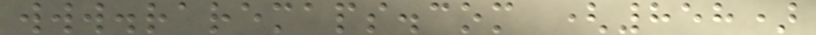www.raremaps.com (858)
